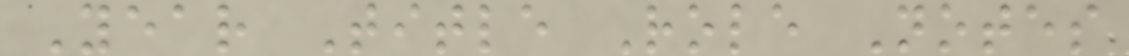Year Title Role Notes
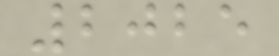2025
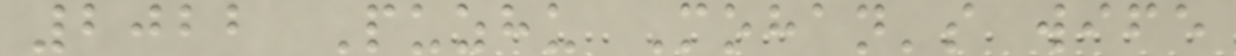2022 Puzhu Mohan's wife
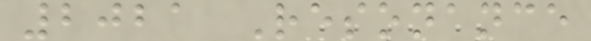2021 Resonance
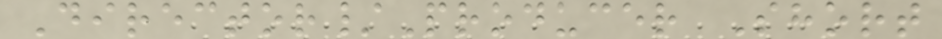Director/Producer Short
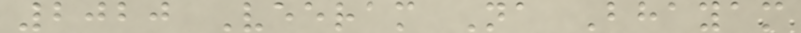2020 Veeram Na Bhayam
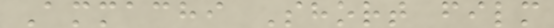Ammachi Short film
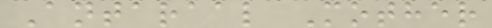Antaraal Mother
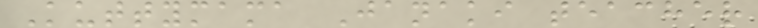Kuttymama Janaki teacher
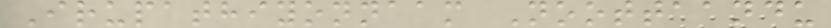Irupathiyonnaam Noottaandu
